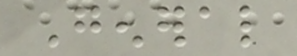General
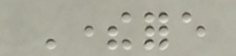Therefore
